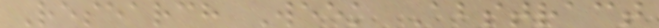Research Week Abstract
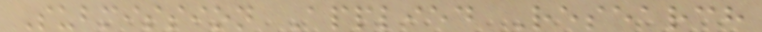Submission Applied Research
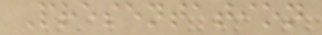Presentation
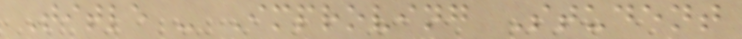Title - Improving Student
